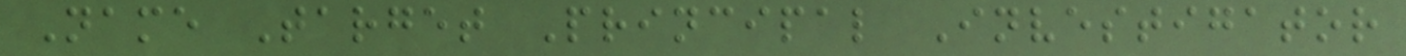Name Target Principal Investigator
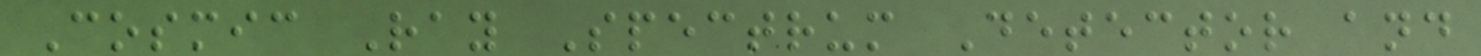Cosmic Ray Spectrum Detector and
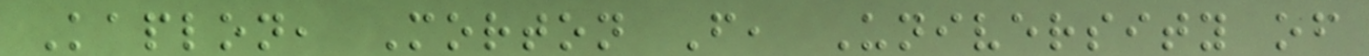Kaplon, Morton F, University of
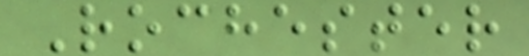Rochester
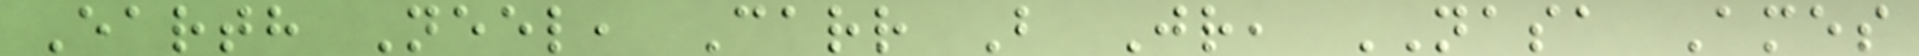Earth Neel, Carr B Jr, NASA Ames
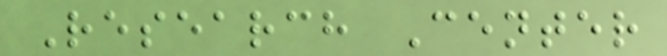Research Center
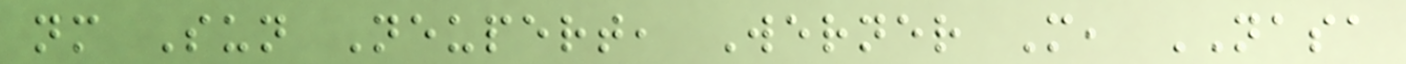nm Sun Neupert, Werner M, NASA
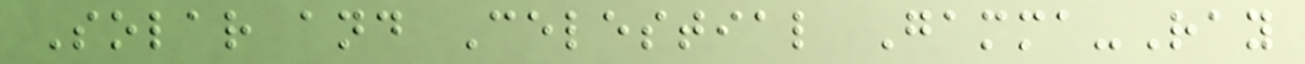Solar and Celestial Gamma-Ray
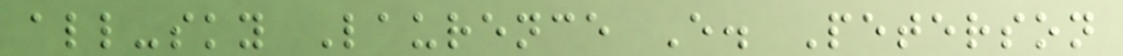all-sky Laurence E. Peterson
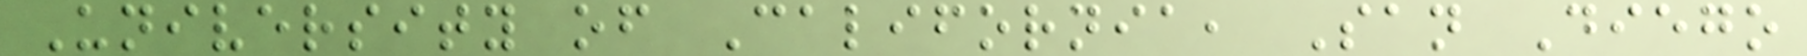University of California, San Diego
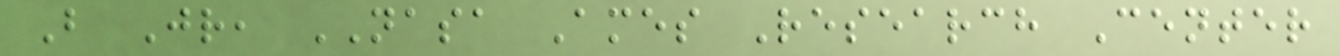B Jr, NASA Ames Research Center
